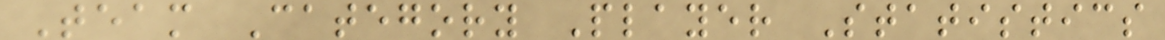Team Category Player Statistics
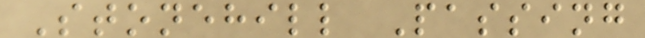Stonehill Passing
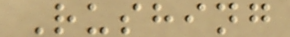Rushing
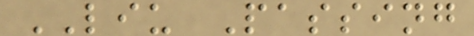LIU Passing
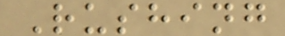Rushing
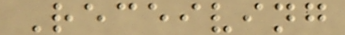Receiving
